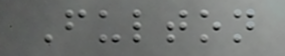Fulton
